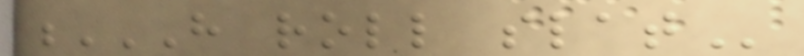H ROLL SLAT
